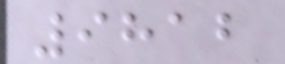9812
